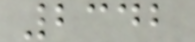2342
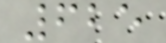625
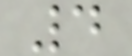4
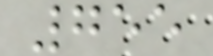755
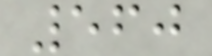560
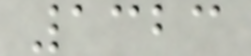1323
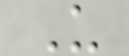U
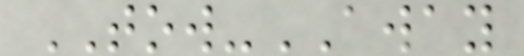TOW-AWAY
